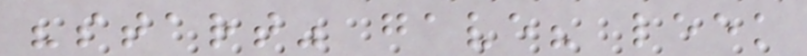"start" gave? leek
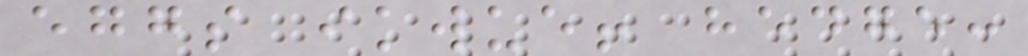eggs ikwue! hedge:
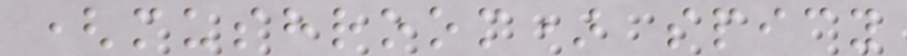(mushroom) spicy
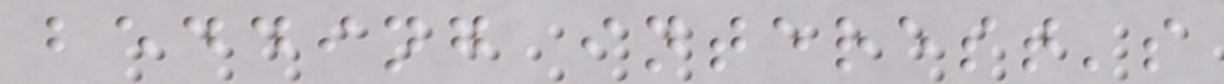bedding interest's
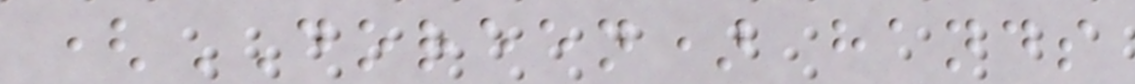(DOREEN) hands
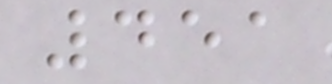451
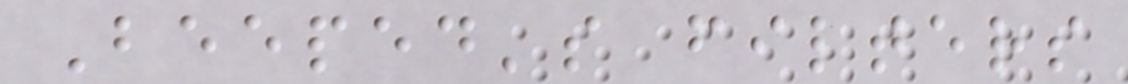Beeped's filters
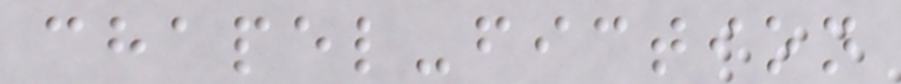chapel-fiction
